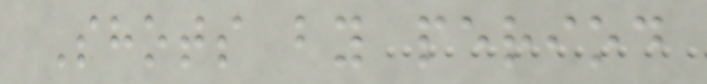Shots by period
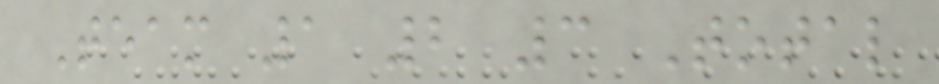Team 1 2 3 Total
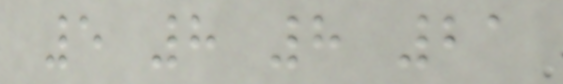5 8 8 21
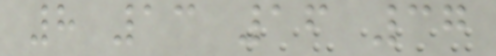8 13 16 37
